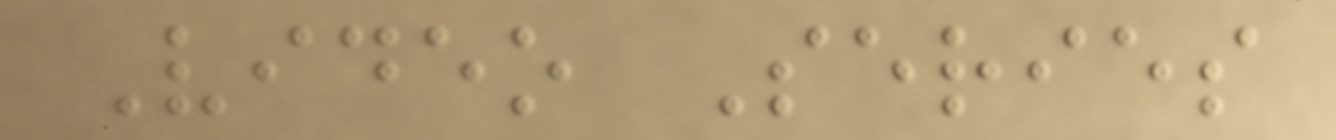Video Series
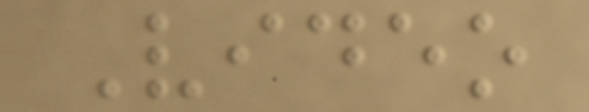Video
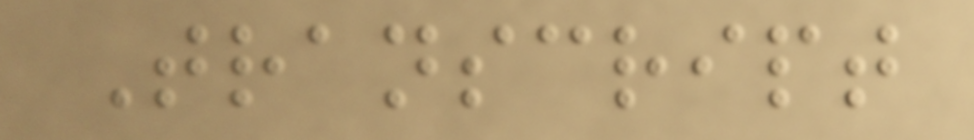Transcript
